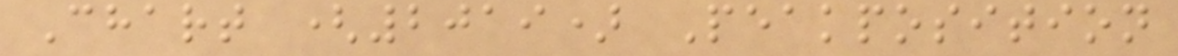Chart (2019) Peakposition
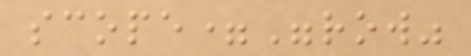scope="row"
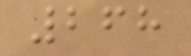268
